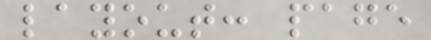layout: page
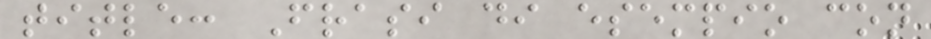title: Frasi di esempio con
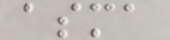asma
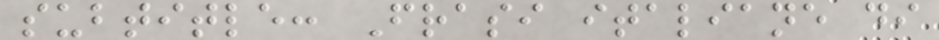subtitle: Frasi italiane di
